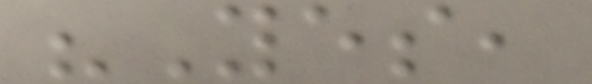"Yes,
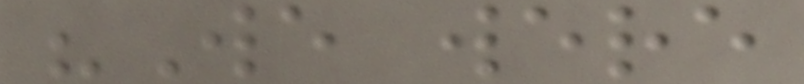"We were
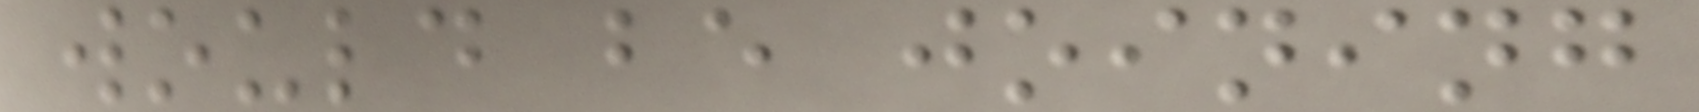would be joining
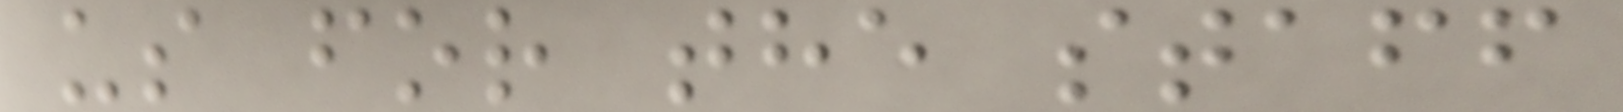us for the staff
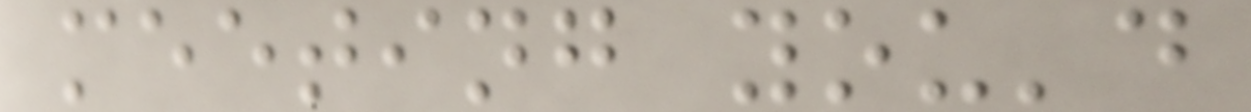meeting you'd
